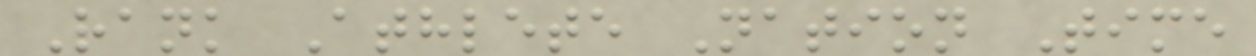Rank Athlete Nation Time
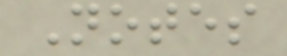Notes
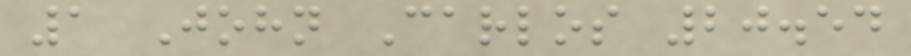1 John Carlos 20.54
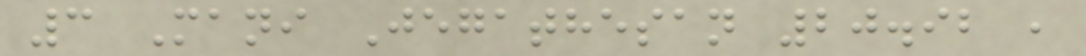3 Mani Jegathesan 20.92 ,
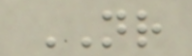NR
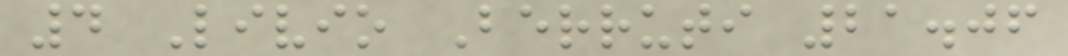4 Livio Berruti 21.06
